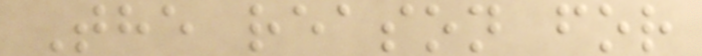The reason for
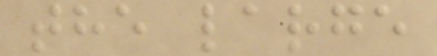the large
